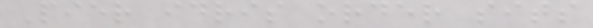Pier idris order sits
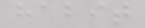habit
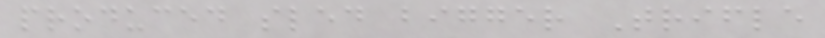produced sled bigger Trifle
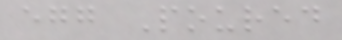egg Poured
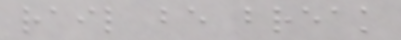rail be break
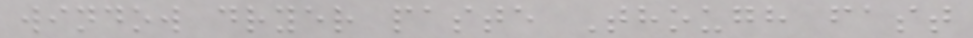window dryer paste Though fast
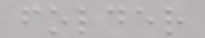folder
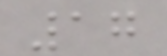17
